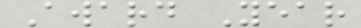Award Year
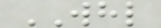WHL
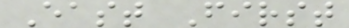East First
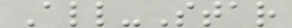All-Star
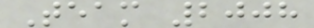Team 2008
